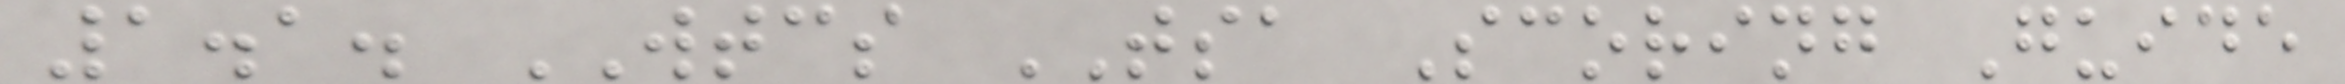1.1. WTCS TSA Scoring Guide
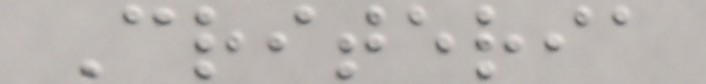Criteria
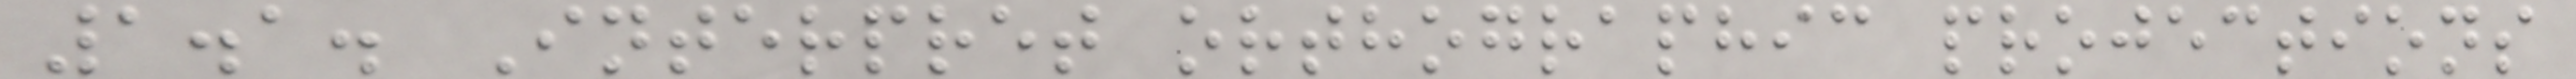1.1. Interpret orthographic projections
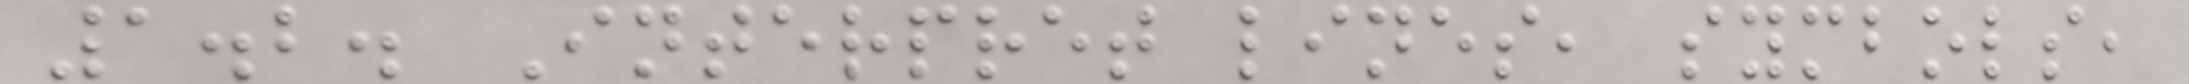1.2. Interpret lines, symbols,
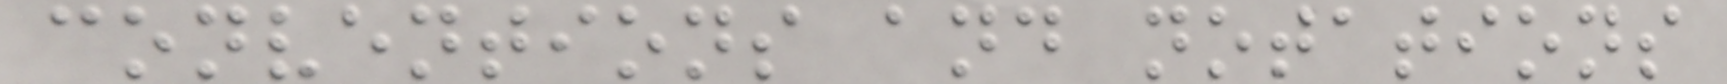conventions and notations
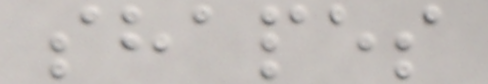shapes
